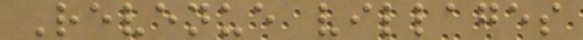Revenue villages
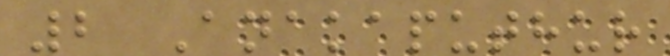2 Anakaputhur
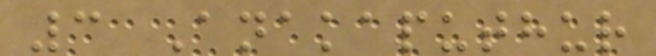3 Anakaputhur
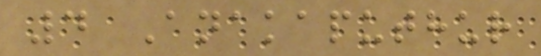4 Anakaputhur
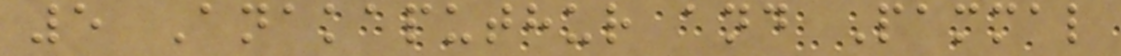5 Anakaputhur and Pammal
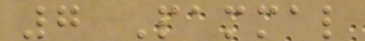7 Pammal
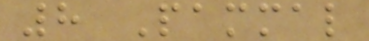8 Pammal
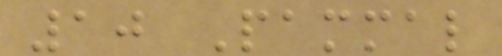10 Pammal
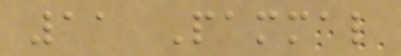11 Pammal
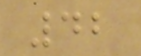42
